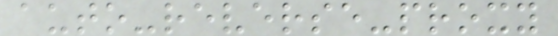auto-reverse-proxy
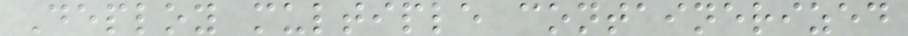Deploy multiple containerized
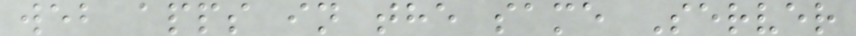web apps in the same Server
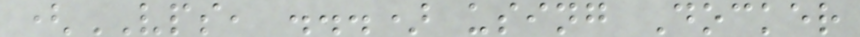(VPS, ...) using Docker
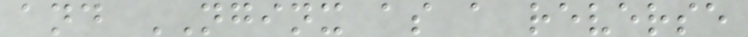and NGINX as a reverse
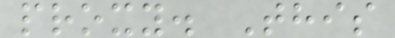proxy. This
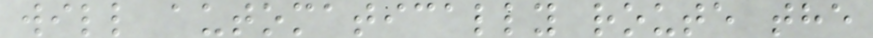will automatically route the
